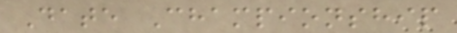Date Championship
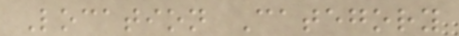Location Category
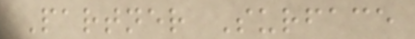Partner Surface
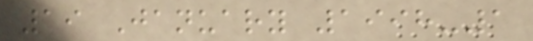19 January 1998-1
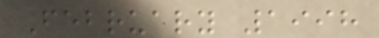February 1998
